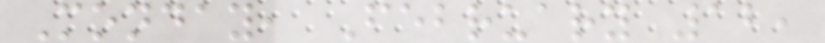Monday, February 12,
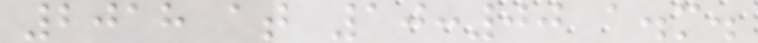2018 at 10:00 a.m.
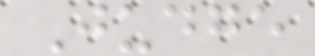Judge
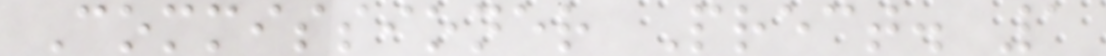Commissioner Prect. 1
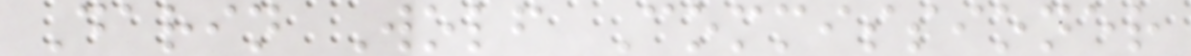Darin Wolf Commissioner
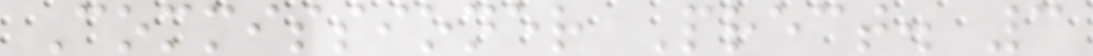Commissioner Prect. 3
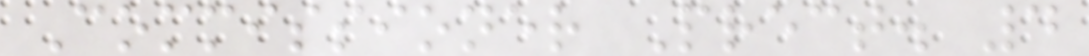Commissioner Prect. 4
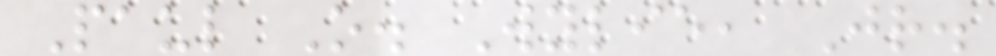Paul O. Wylie, Jr.
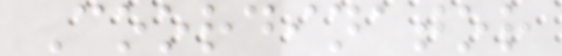Coordinator
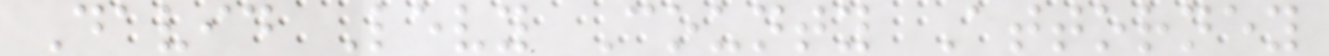David Levy County Attorney
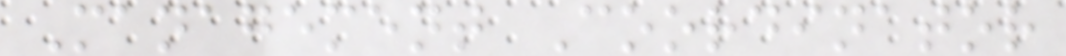Management Coordinator
